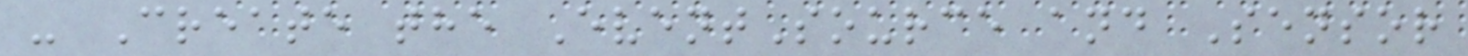- Create the EventSource and Sensor
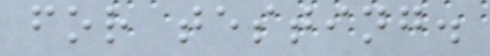for testing.
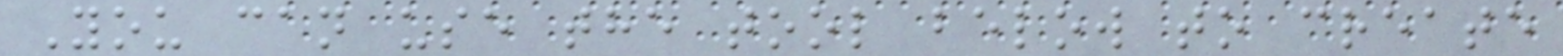You can use the tool below to create
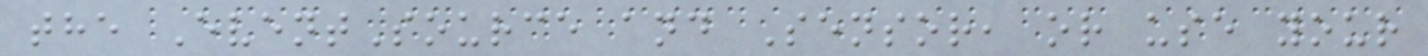the EventSource and Sensor, or use your
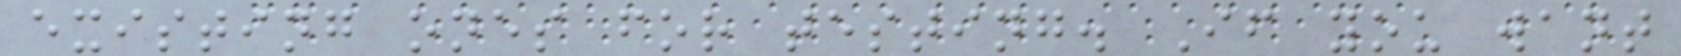existing ones for testing. If you want
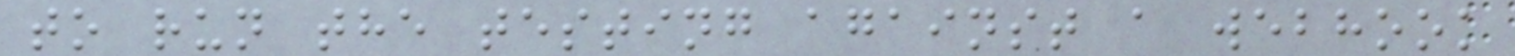to run the testing against a webhook
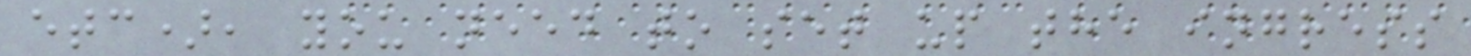etc), you need to set up the ingress
